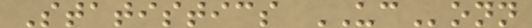Statistics UConn
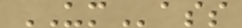UMass
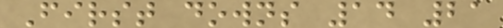First downs 14 21
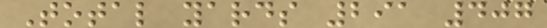Total yards 291 407
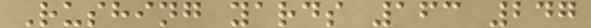Rushing yards 163 247
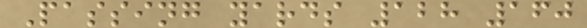Passing yards 128 160
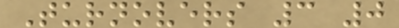Turnovers 3 0
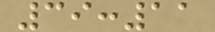39:11
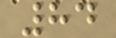84
